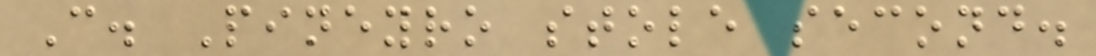C. Pineyro stole second.
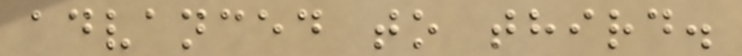advanced to third.
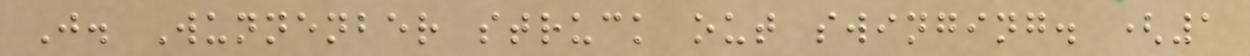J. Wunnenber struck out swinging. (1
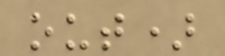out)
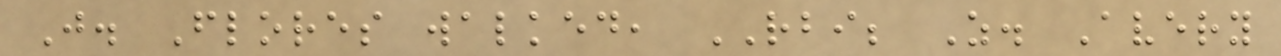J. Flores walked, RBI; Z. Avery
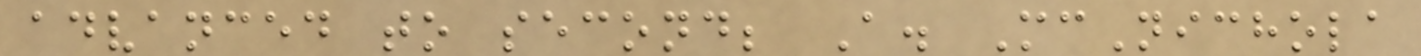advanced to second; A. McNichola
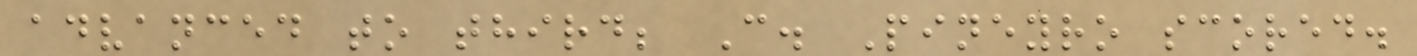advanced to third; C. Pineyro scored.
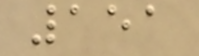151
